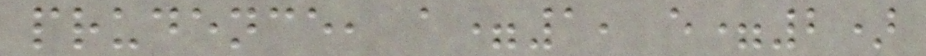prudence, a=1, e=2)
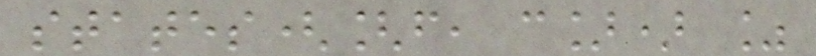states([f, c]) %
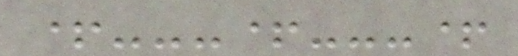+---+---+
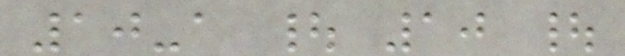10-a | 10 |
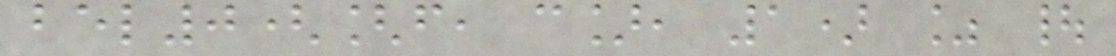bel0([f, c], 1) % |
